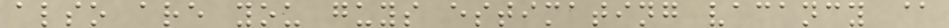also are you guys estimating vacancy @
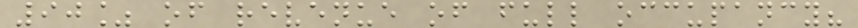90% of revenue of full occupancy?
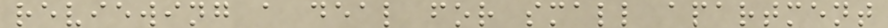reviewing a deal for small apartment
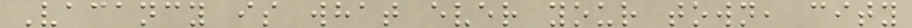Vacancy is what ever your town, city
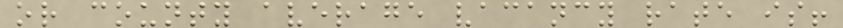or county average vacancy rate is!
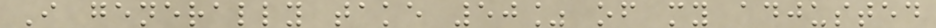I generally take 50% of my adjusted
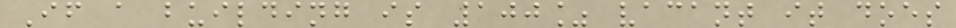If a building is 100% vacant it does
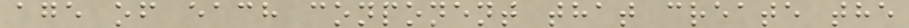age of each conponent that create the
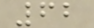62
